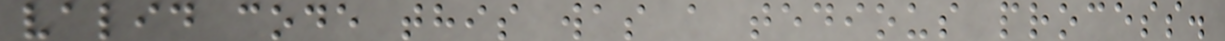valid code this was a tedious process.
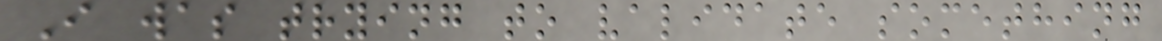I was trying to validate something
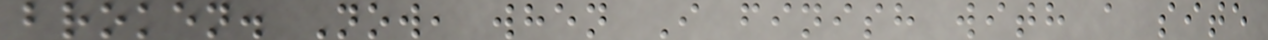broken. Now, when I finish with a site
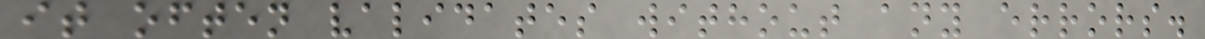it often validates without any errors.
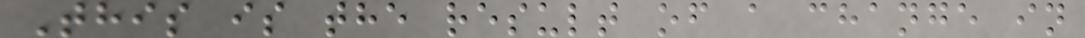This is the result of a change in
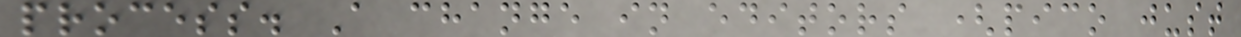process. A change in editors (pico just
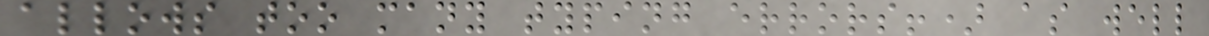allows too many typing errors!) as well
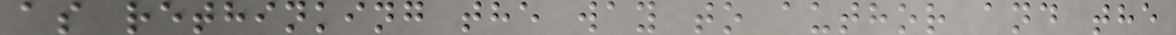as rethinking the way to author and the
